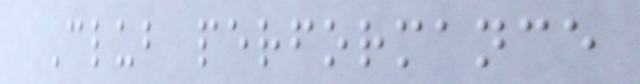Club performance
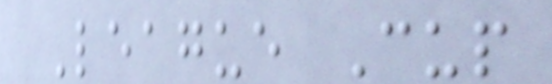League Cup
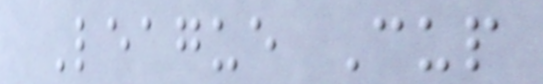League Cup
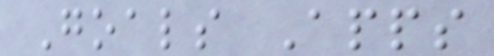Goals Apps
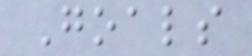Goals
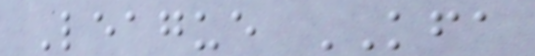League KFA
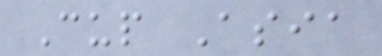Cup Asia
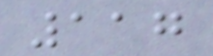117
